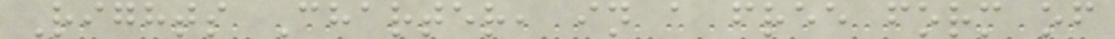Rights Charter, in a free form of
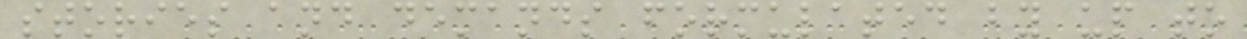stories and demands formulated by up to
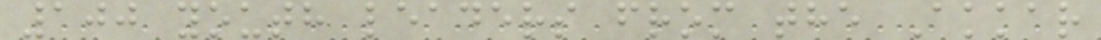100 youth leaders from the Akkar
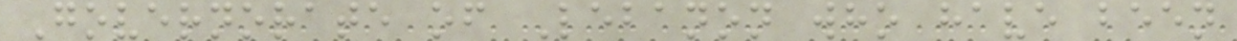Governorate of Lebanon who have been
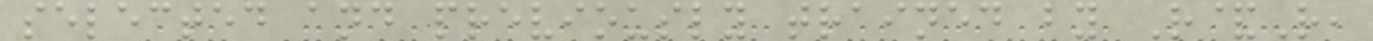selected and previously trained by R&R,
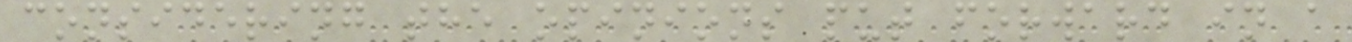considering the opinions put forward in a
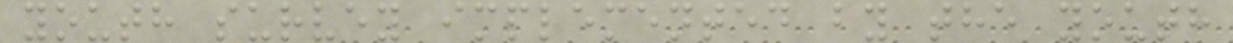youth survey implemented by the youth
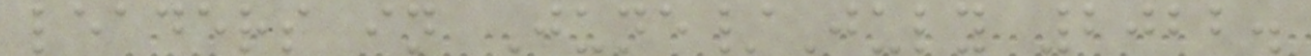leaders in June/July 2022.
